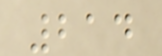214
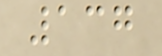137
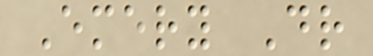Emery Dr
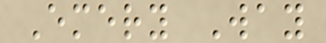Emery Way
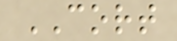CORT
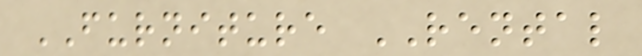FURNITURE RENTAL
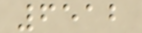6512
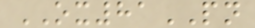OX81PN
